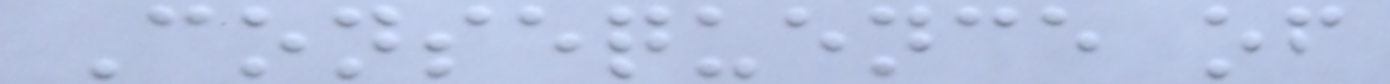Consequence of
